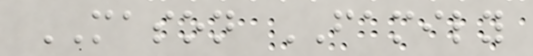MASON FAMILY
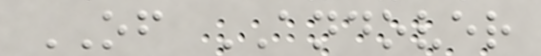OF ANDOVER
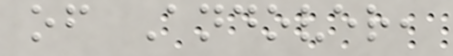of Andover,
